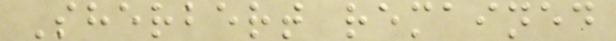Sherbert remained
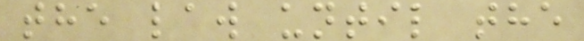the law until the
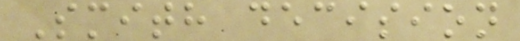Smith decision
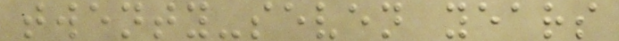twenty-seven years
